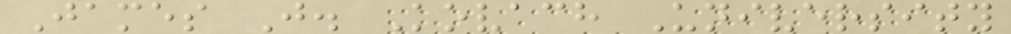James J. Kovach University
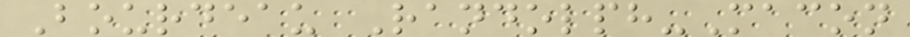Bourdeau Randolph-Macon
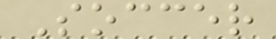Soccer
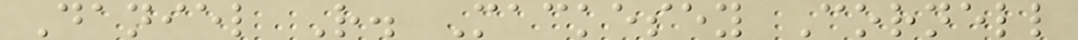Daniel R. Mackesey Cornell
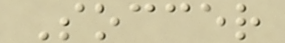Soccer
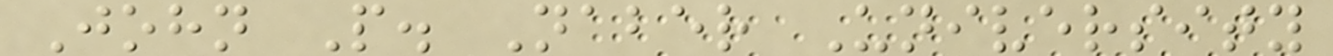John P. Naber University
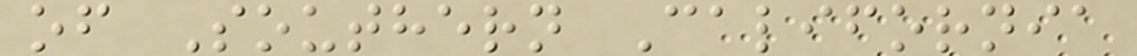of Southern California
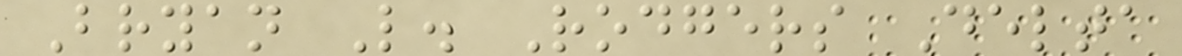Bryan L. Rodgers Delta
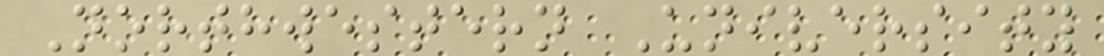Northwestern University
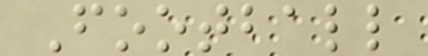Football
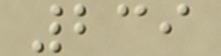239
